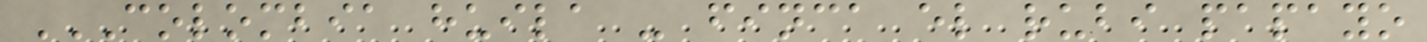COLOMBIA HUILA - FINCA EL RUBI PAPAYO
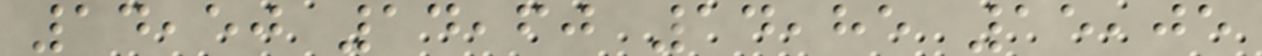14,50 14,60 14,85 15,05
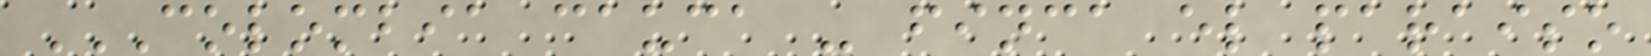COLOMBIA CAUCA - FINCA EL PARAISO
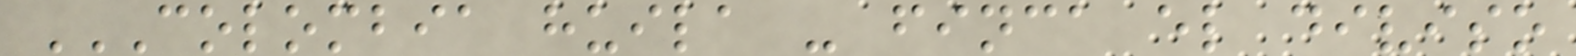COLOMBIA HUILA - FINCA EL DIVISO
